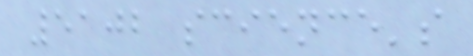5102 science's
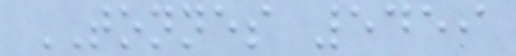TONNES 5459
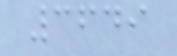3649
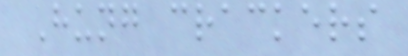Hung crackers
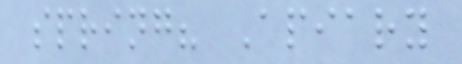spring? Apiary
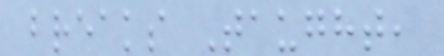breaks Taught,
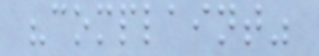"complaint"
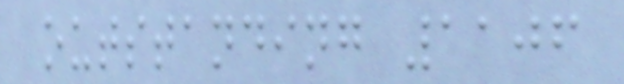outstanding 1106
